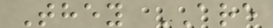They ARE
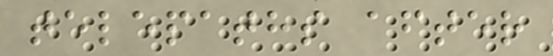telepaths after
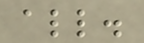all.
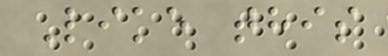Like this
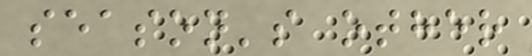season's other
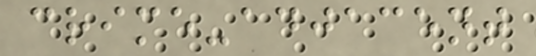crime-adjacent
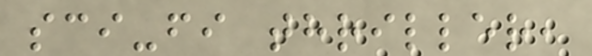sci-fi thriller,
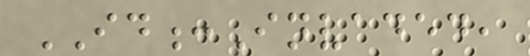ID:Invaded,
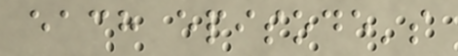each episode's
